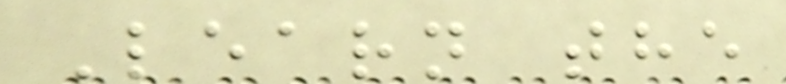Learn the
